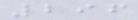296
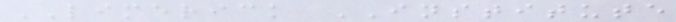LIMERICK INSTITUTE
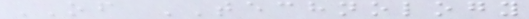OF TECHNOLOGY
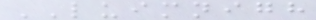LUIMNIGH
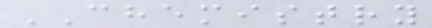CHEMISTRY
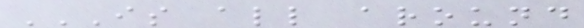IS ALL AROUND
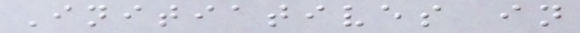Initiatives in
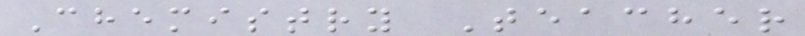Chemistry Teacher
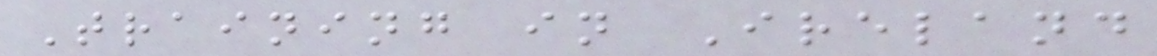Training in Ireland
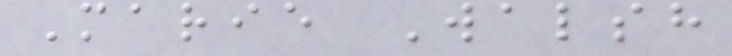Marie Walsh
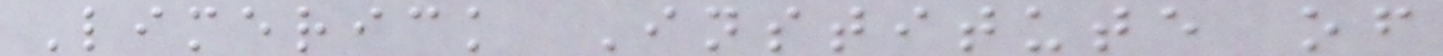Limerick Institute of
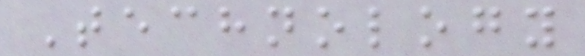Technology
